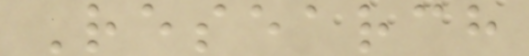Research
